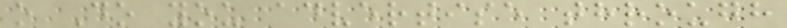o Do you advertise through
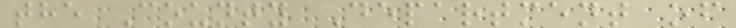the County Department of
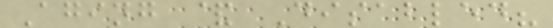Aging & Disabled?
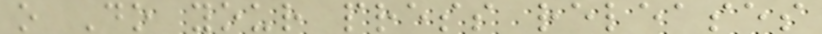o Do your press releases
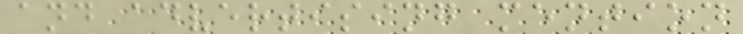and advertising mention
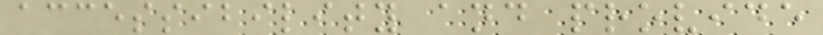accessibility and provide
